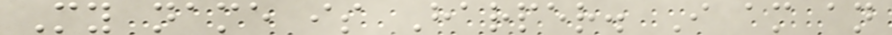My name is Harper. I am an
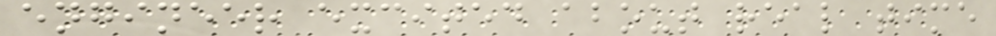engineer excited about real time
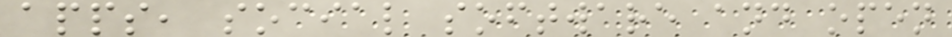apps, social software and open
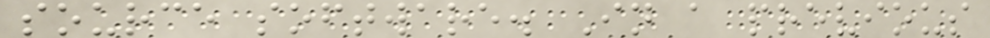source software. In a previous
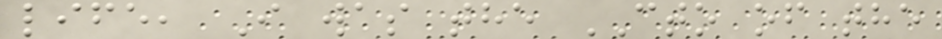life, I was the CTO of the
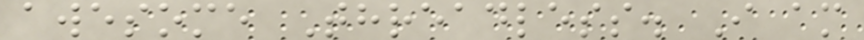awesome Threadless. I am
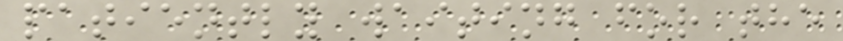patiently waiting for the
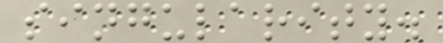singularity.
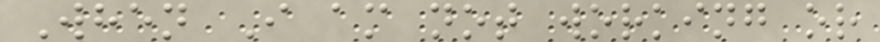When I am not working or
